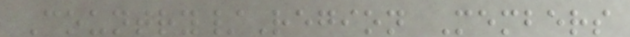Country/Region Members
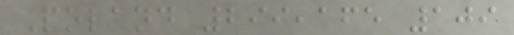Poland 299,165 109
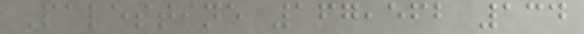Palestine 167,562 134
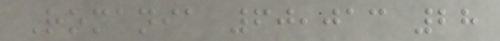Romania 60,013 28
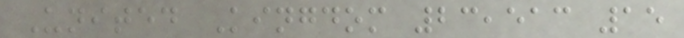United Kingdom 23,513 15
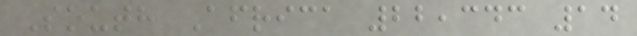South Africa 22,343 14
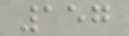157
